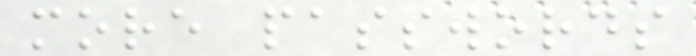more passwords
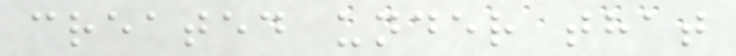created under that
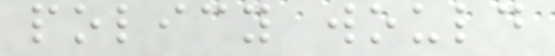policy would
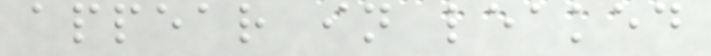appear in leaked
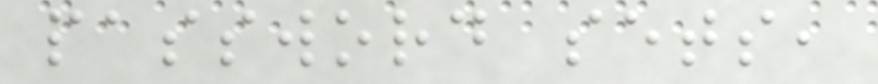password sets,
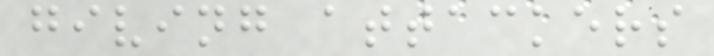giving attackers
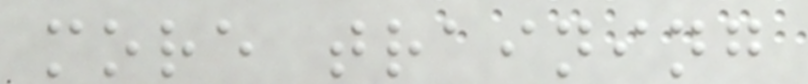more training
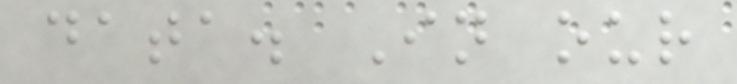data. In our
